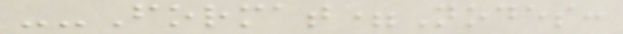--Format=Nodes:
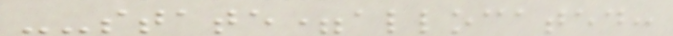--state=allocated:
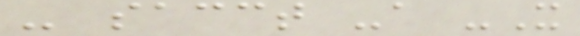- sacct -a -X
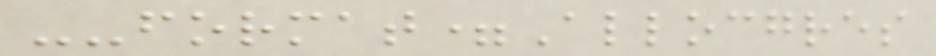--format=Allocgres
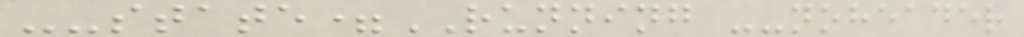--state=RUNNING --noheader
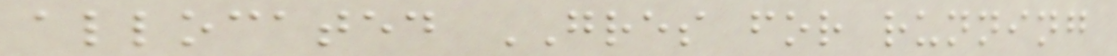allocated GRES for running
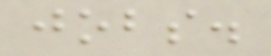jobs.
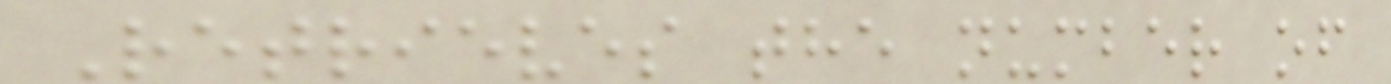Retrieves the number of
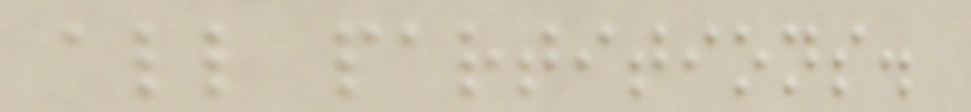all partitions.
